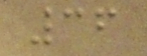36
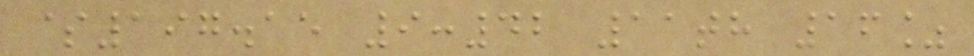$197.15 9:42 11th 16%
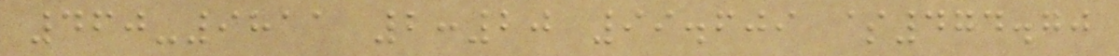460-9811 2:20 99.609 $474.70
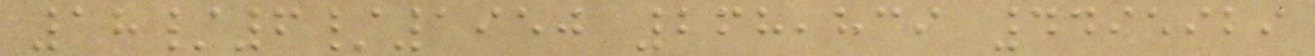18/6/1950 268,839 4495929
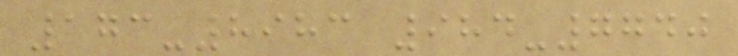173-8983 984-7740
